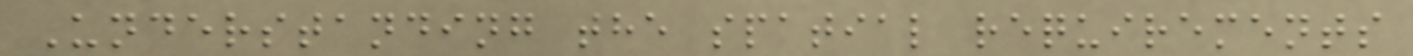Understanding the spatial requirements
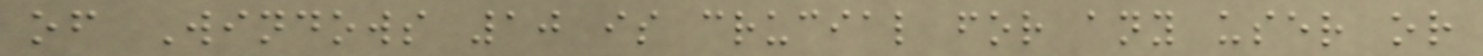of Windows 10 is crucial for any user or
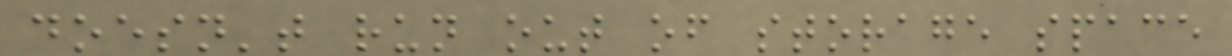doesn't run out of storage space
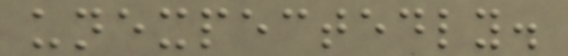unexpectedly.
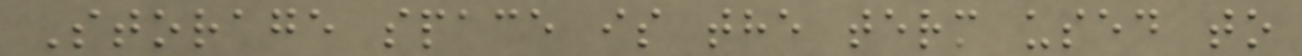Storage space is the term used to
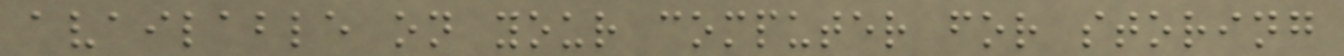available on your computer for storing
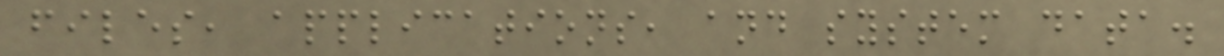files, applications, and system data.
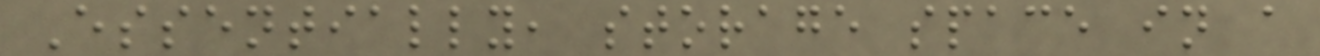Essentially, storage space in a
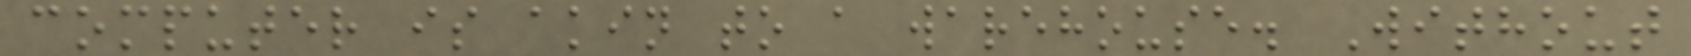computer is akin to a warehouse. Without
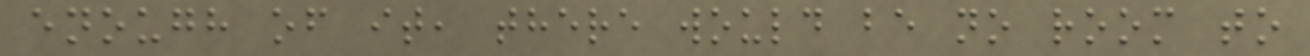enough of it, there would be no room to
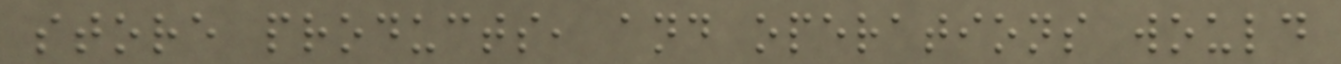store products, and operations would
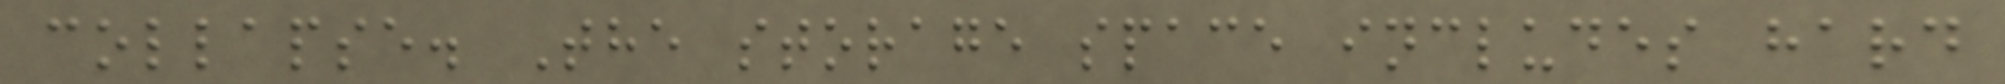collapse. The storage space includes hard
